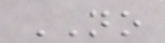NO
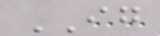IG
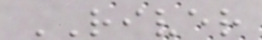RIVER
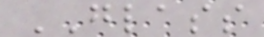GLASS
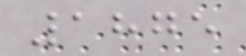1875
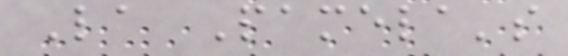La Pamela's
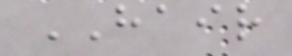HAIR
